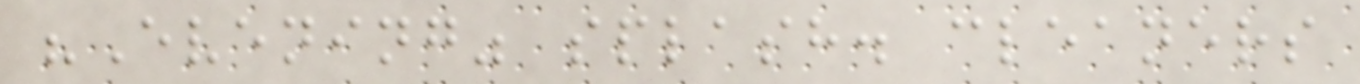"Evening" splash. cleaners
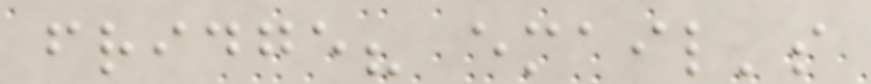fridge? email's
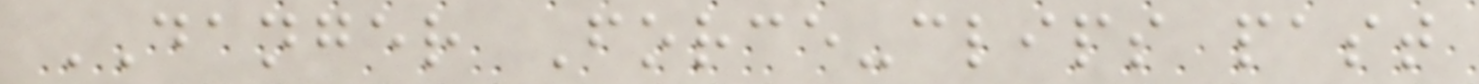DANGER Force-clips past
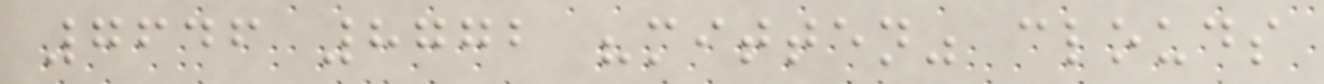7646 8772 "mitten" clouds
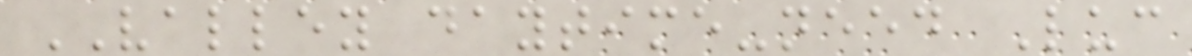VALLEY daytime-need Luc
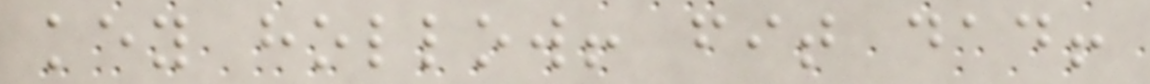key hollow! fit dad!
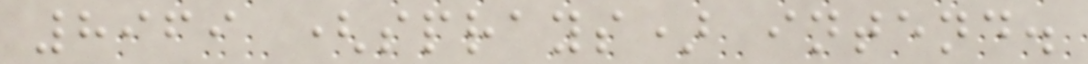8969 (sprays) intend.
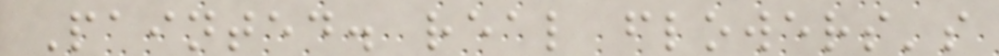Painted. real flowers's
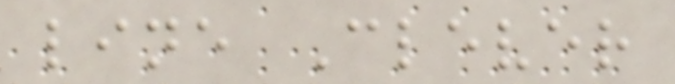line Clever
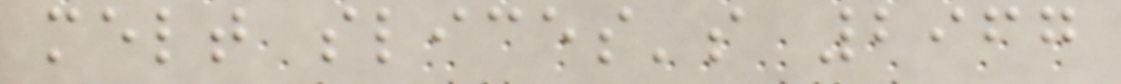melt slices's 2967
